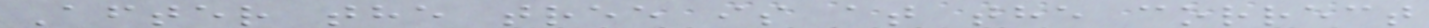After the tree is at the correct
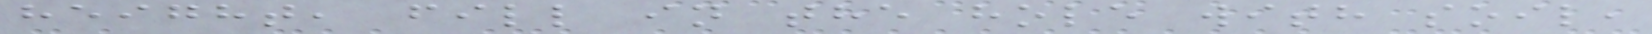height, fill in the hole with soil,
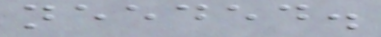needed.
